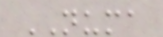NUMA
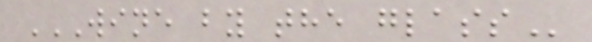WINE BY THE GLASS
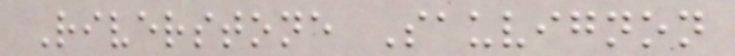Riverstone Sauvignon
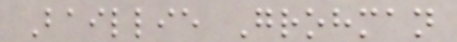Baillie Grohman
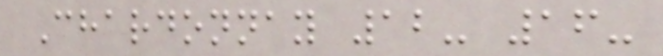Chardonnay 12- 16-
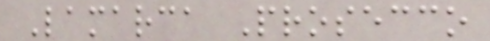Lamarca Prosecco
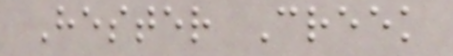Hester Creek
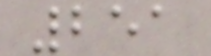251
